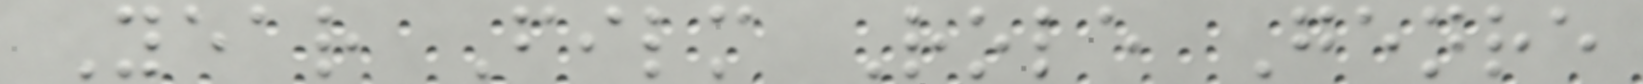Year Film Role Genre
